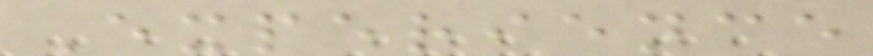Experience
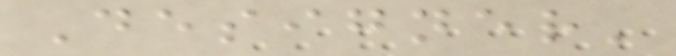Designer'
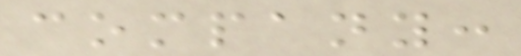company:
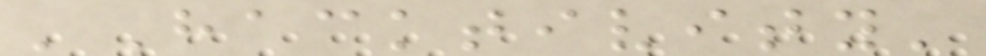'Hacktivity'
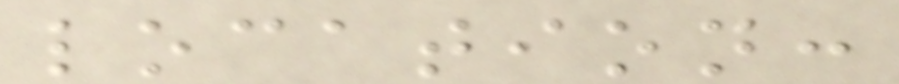location:
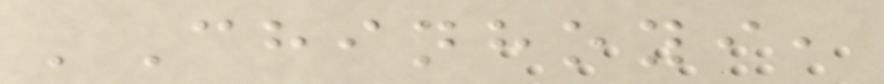'Chinhoyi,
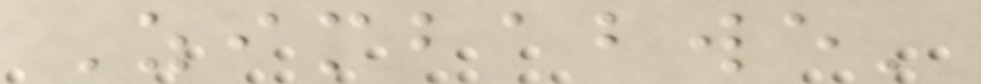Zimbabwe'
